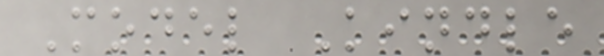Model Kindle
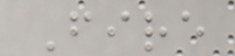Fire
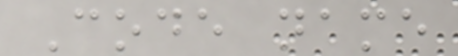Code name
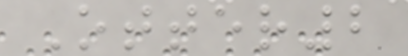Otter2
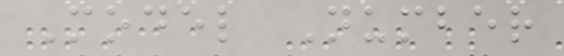Model Number
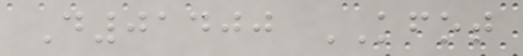D01400 KFOT
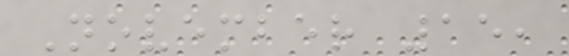November 15,
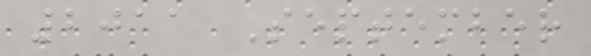2011 September
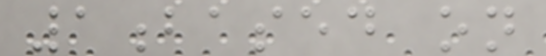1based on
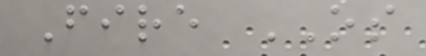Fire OS
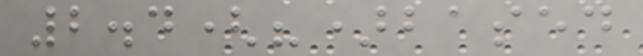2.4(?)based
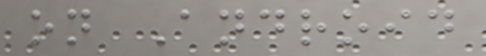on Android
